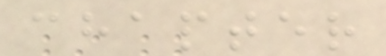chapter
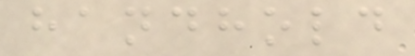handhold
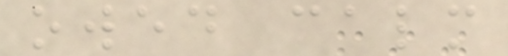owed calm
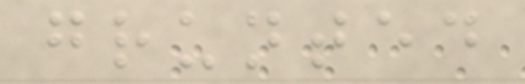grunted
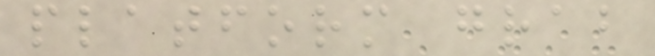platform grab
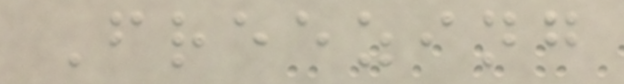Freezing
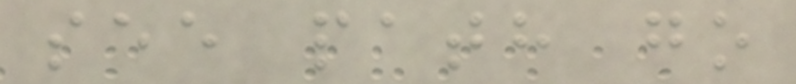see path go
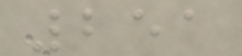251
